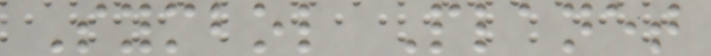Symbol Planet
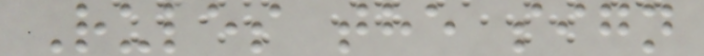Rules the sign
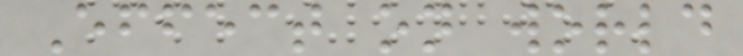Effect on world
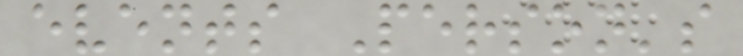events Person's
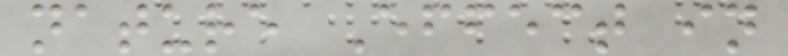nature Effect in
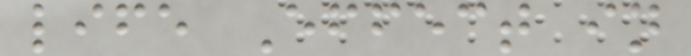life Effect in
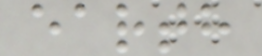earth
